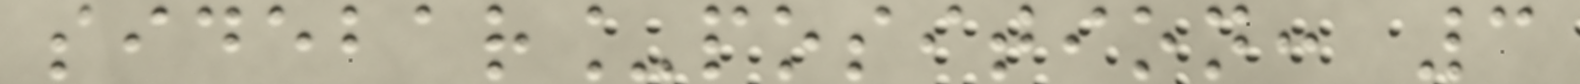sidebar_position: 3
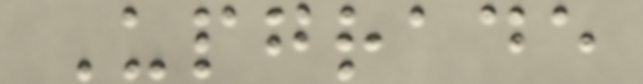Upgrade
